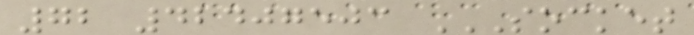72 42407503 SOCKET
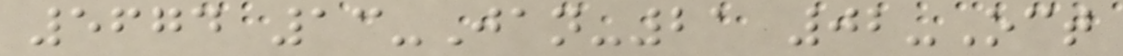5674 13-Jan-21 02-Oct
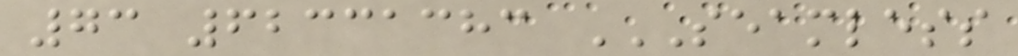73 62331383 SEAMLESS
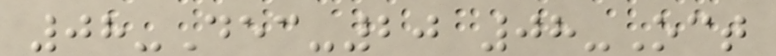08-Dec-20 08-Oct
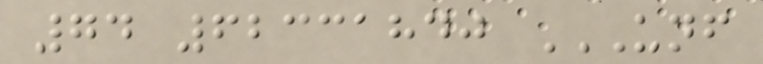74 62331840 UNF
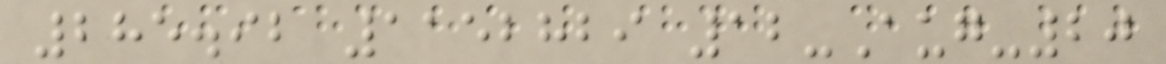285.92 1152829 12-Aug-20
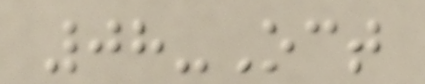08-Oct
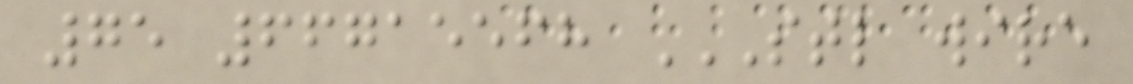75 66715568 STL WIRE
